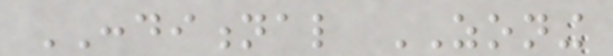CONDITIONAL ZONING
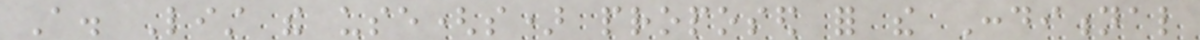A. List the use(s) proposed for the Conditional
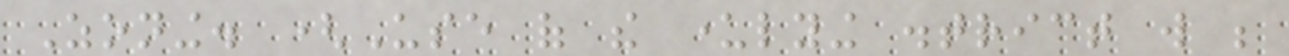Zoning. (Use of the underlying district will be
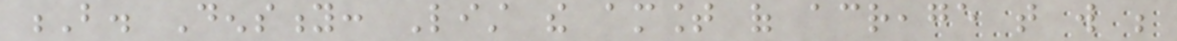B. Density: List the amount of acreage that will be
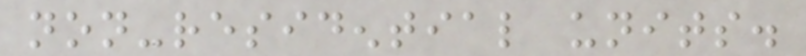non-residential units.
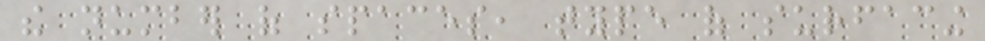the number of spaces, type of surfacing
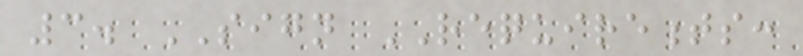3. SIGN REQUIREMENTS:
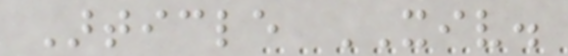Article XIV.
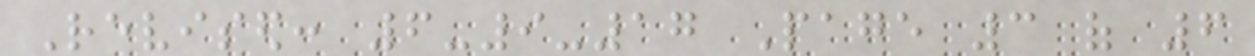Revised: 6-9-17 Page 3 of 6
